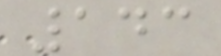143
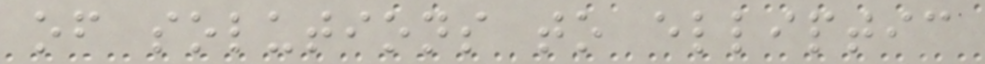of solutions to elliptic
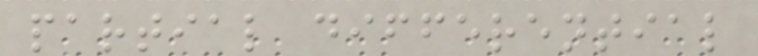partial differential
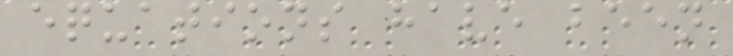equations have been
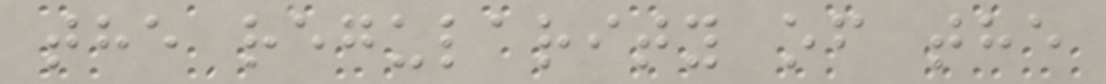the regularity of the
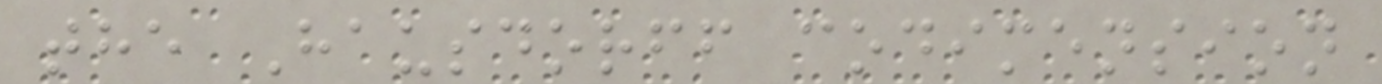the Hausdorff codimension
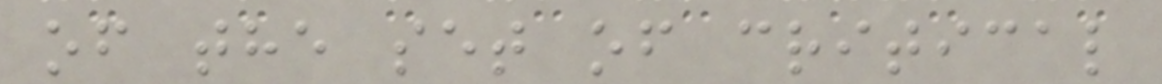of the set of critical
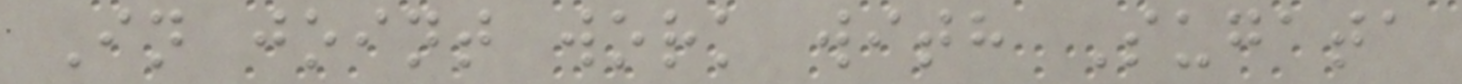In joint work with Sugata
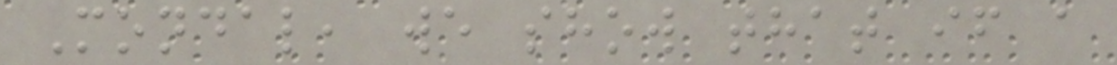Mondal, we show that if a
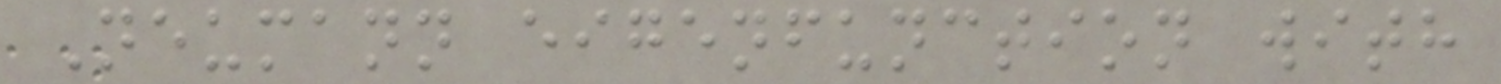Neumann eigenfunction with
